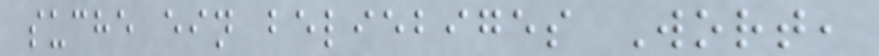suche ein beliebiges Wort,
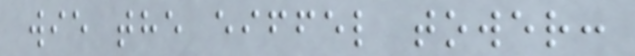wie the eiffel tower:
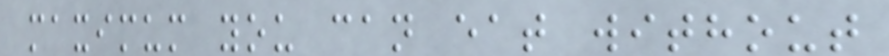maximum you can eat without
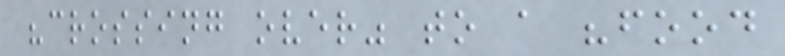"crossing over" to a "food
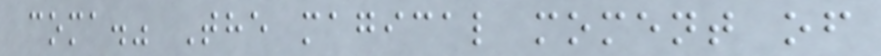coma." The magical moment of
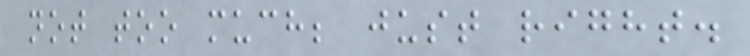not too much; just right.
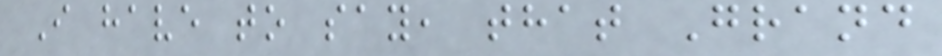I have to say, that Grand
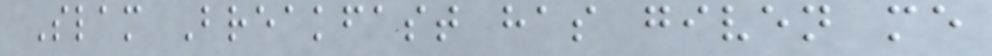Slam Breakfast has given me
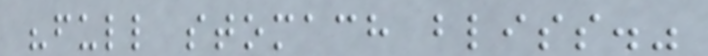"full stomach bliss."
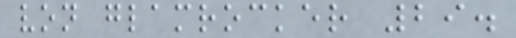von glamrocker 29.
